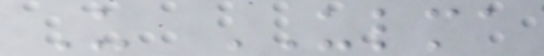U ULMA
